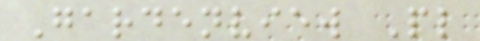Gardenview Pl
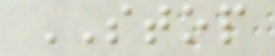STOP
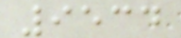9534
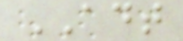ADT
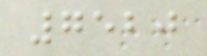7520
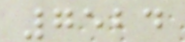7524
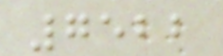7522
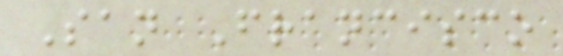San Francisco
